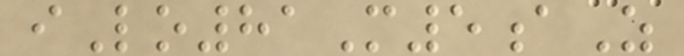iLo81M5aZ
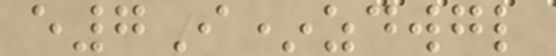e7I*zdwgl
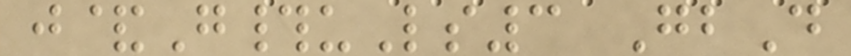j&G#uLs3 GbD
